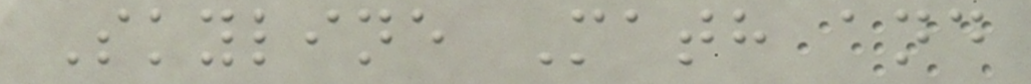Skyline Math and
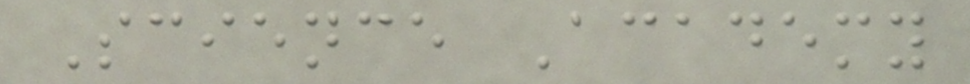Science Academy
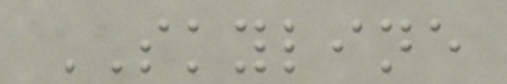SKYLINE
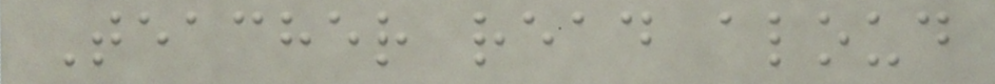Teacher read aloud
